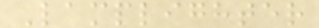Lamplighter
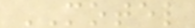MOTEL
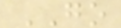GO
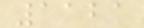1121
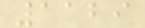1129
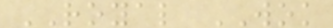ROYAL WOK
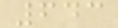643
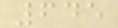645
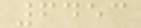6453
